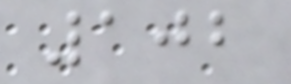102
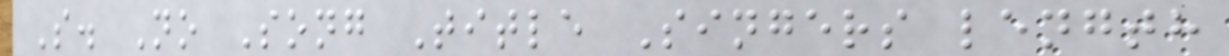S. No Song Title Singers length
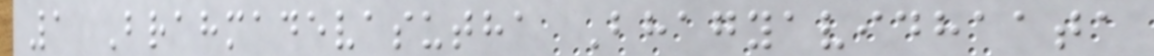1 Brahmadevasutha Bhagyavidhaata
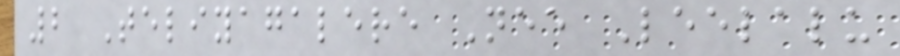2 Teliyagalere Nee Leelalu
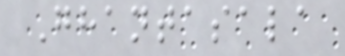Ghantasala
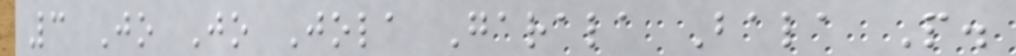3 Jo Jo Jola Garala Bala P.
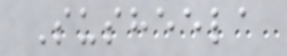Susheela
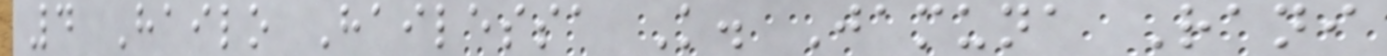4 Hailo Hailessa K. Jamuna Rani
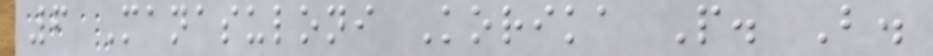6 Manasuloni Korika P. B.
